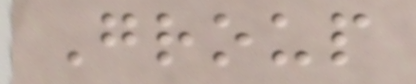Group
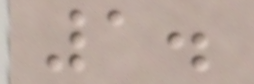1.
